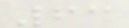63
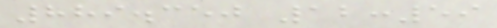889.350 12:59
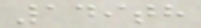149th
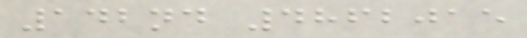142nd 4862015
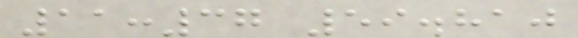11:37 59.810
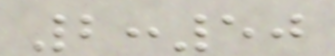2:50
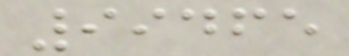99465
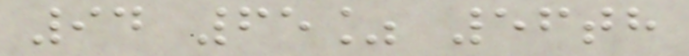94 65% 56th
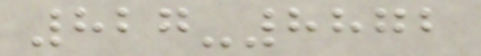827-8872
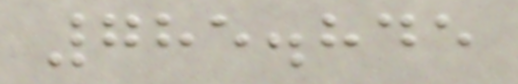785.845
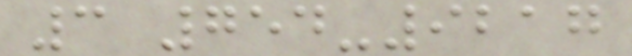3 754-9217
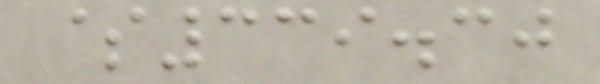$339.30
